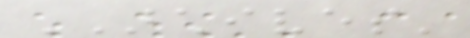ARCHIVES'
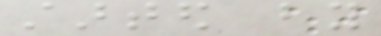started by
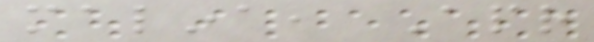malina, Apr
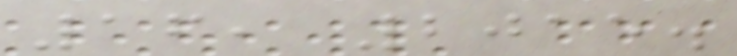16, 2015.
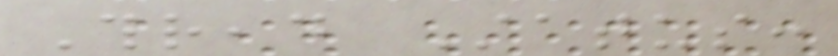Thread Status:
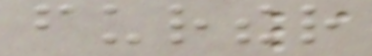further
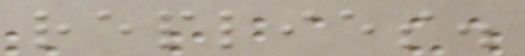replies.
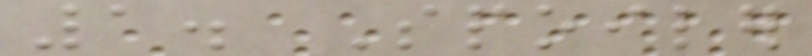1. Spoiler
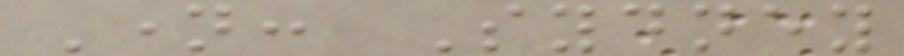Name: Sydney
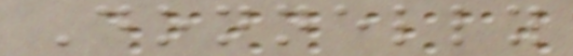Donnelly
